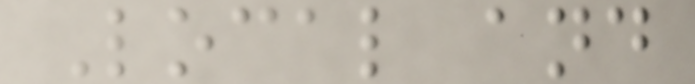Local and
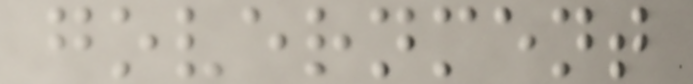government
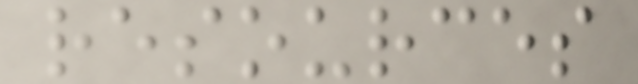resources
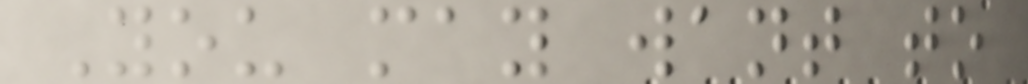You may want to
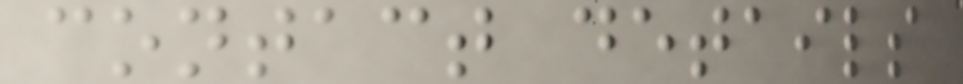contact details
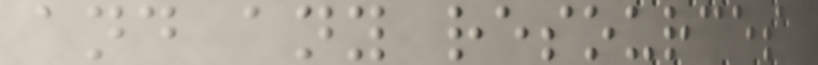and any resources
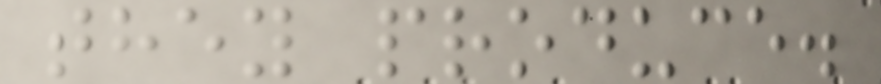they produce.
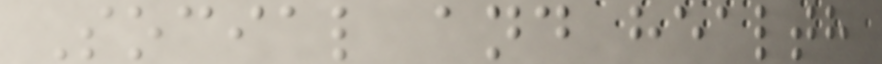Social and health
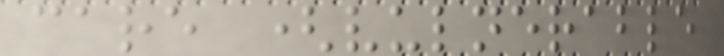care (vulnerable
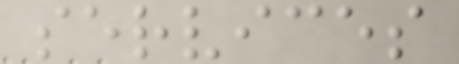services
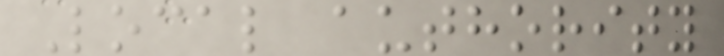Local authority
